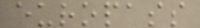europass
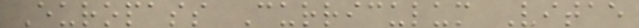Europass Curriculum Vitae
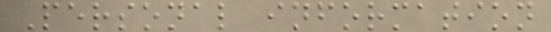Personal information
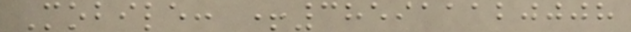Mobile: +385911120008
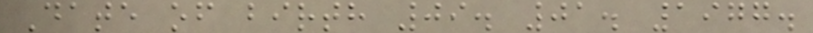Date of birth 09. 01. 1977.
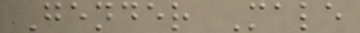Gender Male
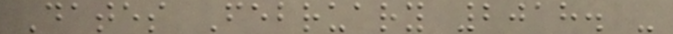Dates February 2018. -
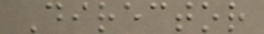Director
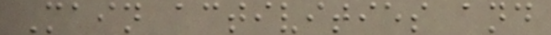Main activities and
